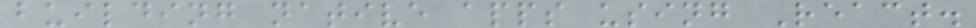building native apps using React.
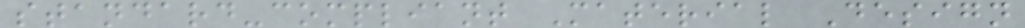standard-compliant Material Design
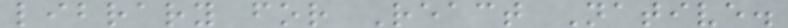library for React Native.
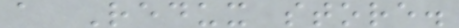a Redux store.
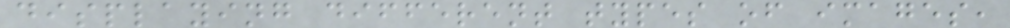displaying different types of images,
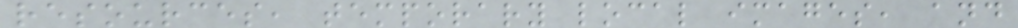resources, temporary local images, and
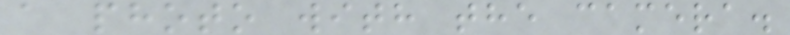a photo with the camera.
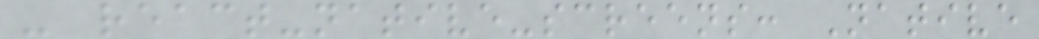- react-native-screens: Native
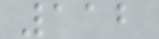112
